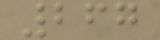267
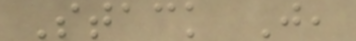Stack J,
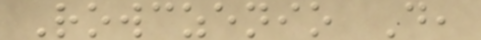Rowczenio D,
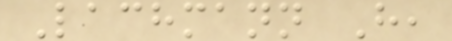Lachmann H,
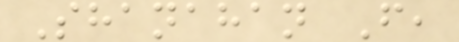Shanahan F,
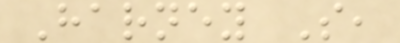Harney S,
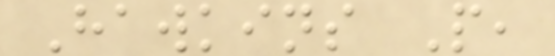Hawkins P,
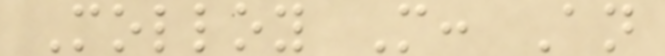Molloy M: An
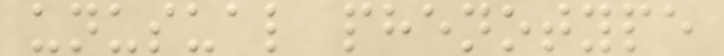unusual phenotype
